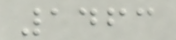1463
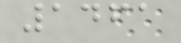1461
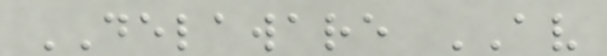DELAWARE AV
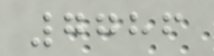7786
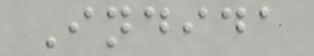Indida
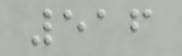516
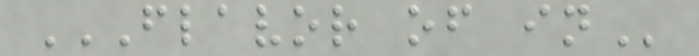FLAVOR OF IN
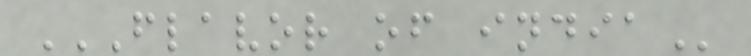FLAVOR OF INDIA
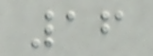16
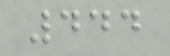444
